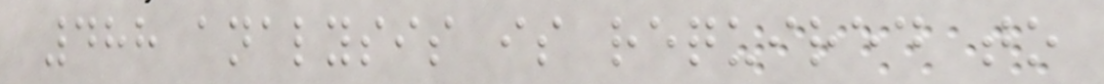488 analysis is required to
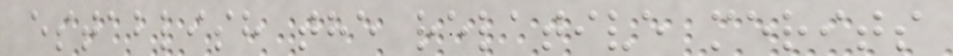establish the relative merits
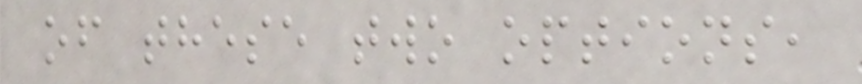of these two options,
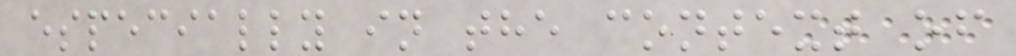especially in the context of
